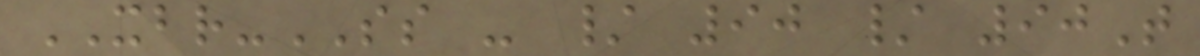XBR-SS - / 90 / 90T
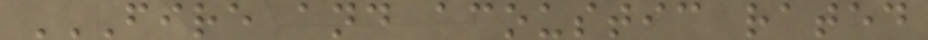FIRE AND ACOUSTIC RATED
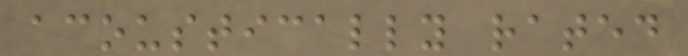acoustically rated
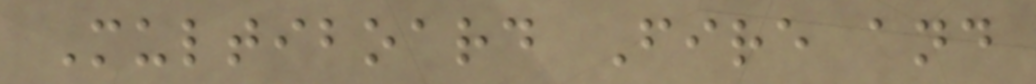Multiboard Fire and
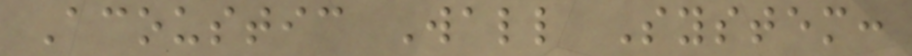Acoustic Wall System:
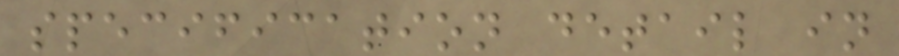specification detail in
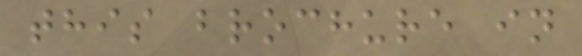this brochure in
